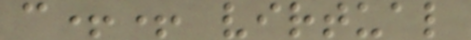c++ virtual
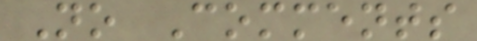No Comments
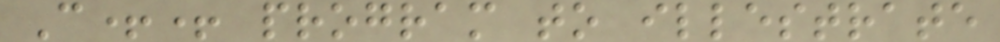C++ program to illestrate
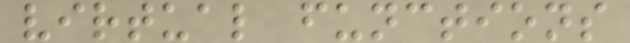virtual functions
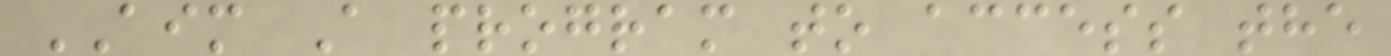AIM A program to access the
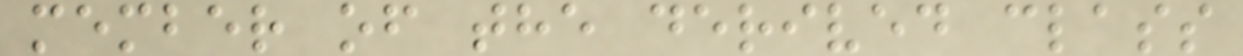member of the derived class
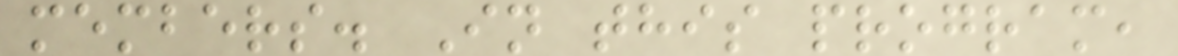members. In this program,
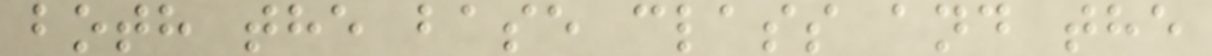both the base class and the
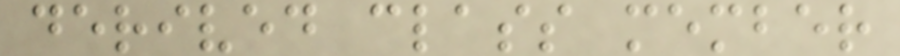derived class member
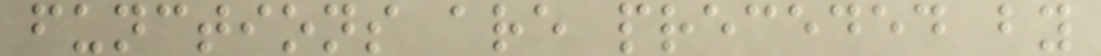functions are preceded by
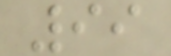99
